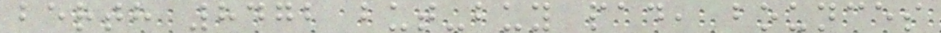berth 8472 but-buy pad, bounces
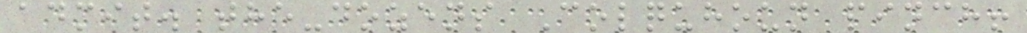admit. the-dozens Colquhoun pinch!
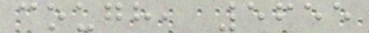cough, 5655
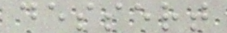dessert
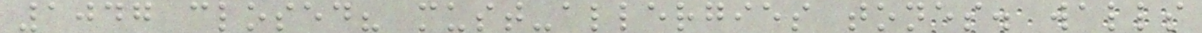1047 closed? must-allergies tones. walls
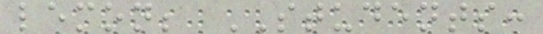lemon; STUDENTS:
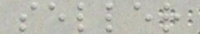seller
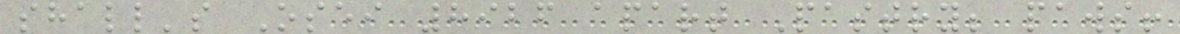shall's Osei 8926 apart Pastry; paws!
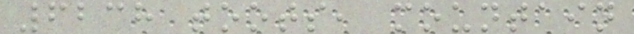6238 toots, mountain
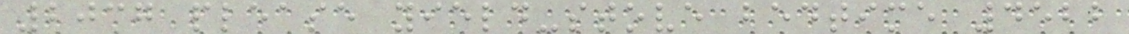2037 please yield-stove bedtime 4522
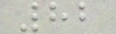82
